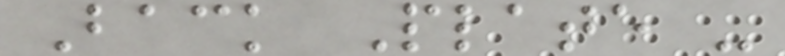Back Plate -
